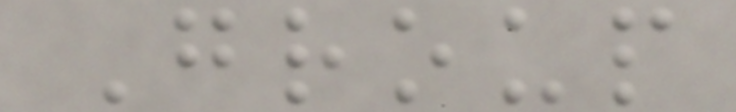Group
